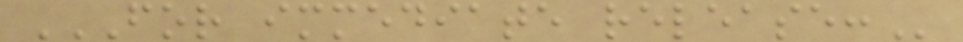FOR IMMEDIATE RELEASE:
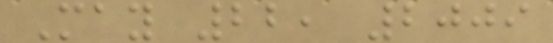May 22, 2009
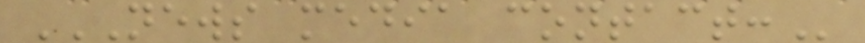NEWS MEDIA CONTACT:
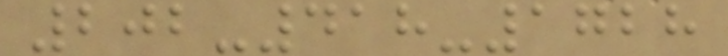202-418-1728
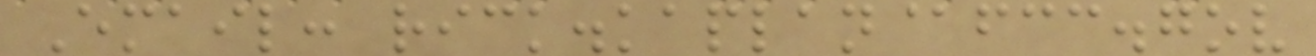Email: rick.kaplan@fcc.gov
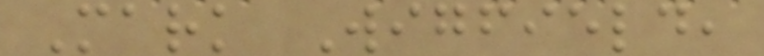Mark Wigfield,
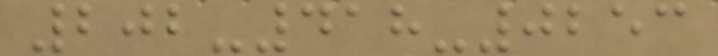202-418-0253
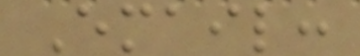Email:
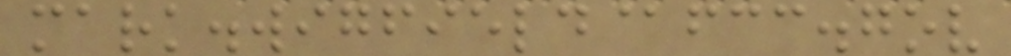mark.wigfield@fcc.gov
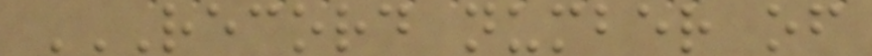RECORD NUMBER OF
